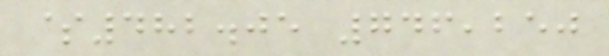$482.05 746,250
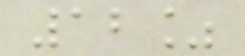12%
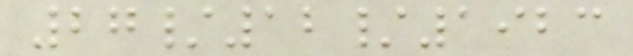27/12/1923
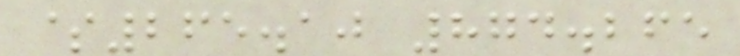$265.10 874.265
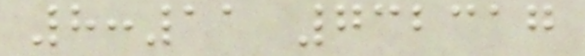8:11 732317
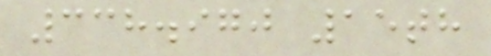338.970 15th
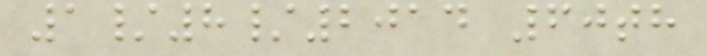1/8/2014 60th
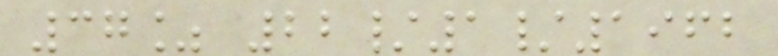37% 22/1/1962
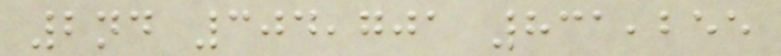2nd 304,701 831,255
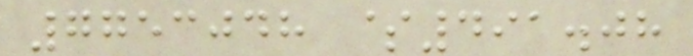7753048 $491.08
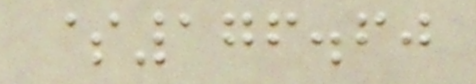$176.60
